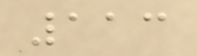113
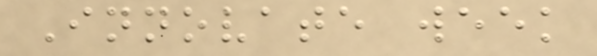Innovate week
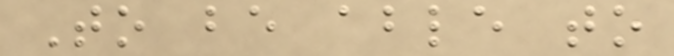To be able to
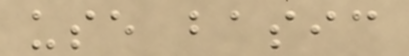use basic
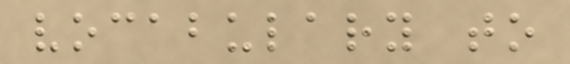vocabulary to
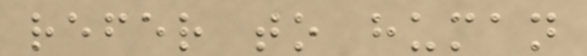refer to human
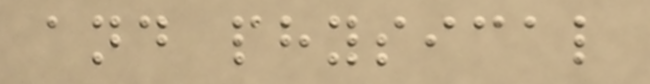and physical
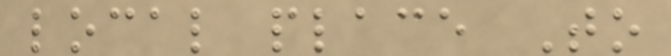local place To
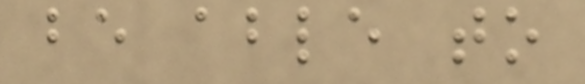be able to
